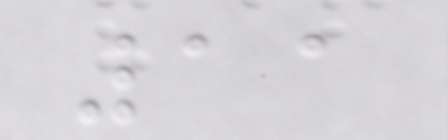11
